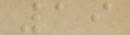19
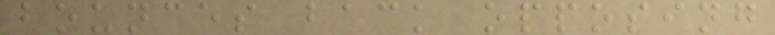bounces back opposing
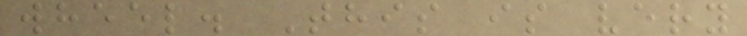wheel. This is very
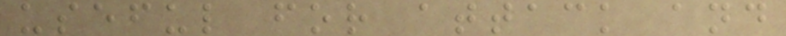useful for attack and
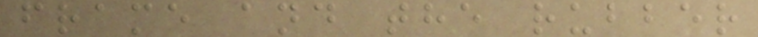frame and the rubber
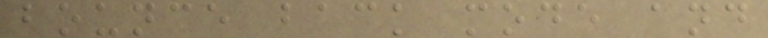bounce back mode and
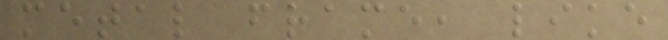metal frame, like
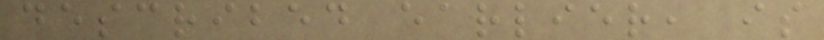described earlier, is
